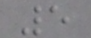5
